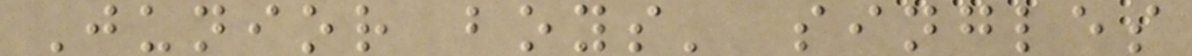Junior boys' singles
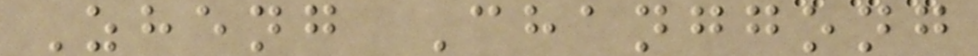Zheng Changgong
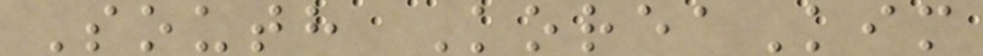South KoreaKim
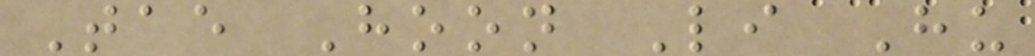Tae Hoon Li Hu
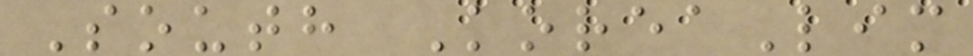South KoreaLim
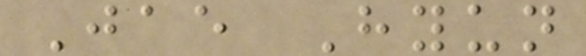Jae Hyun
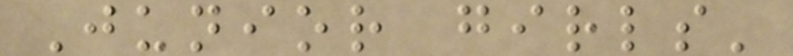Junior girls'
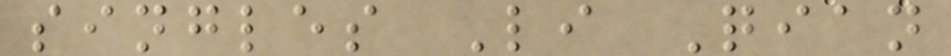singles Li Qian
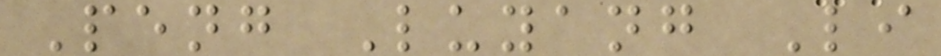Peng Luyang Li
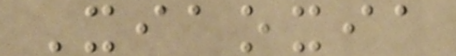Xiaoxia
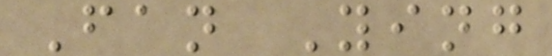Fan Ying
